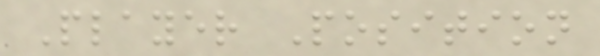Player Position
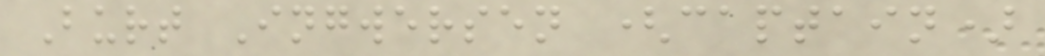Burt Ingwersen (captain)
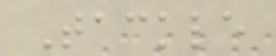Tackle
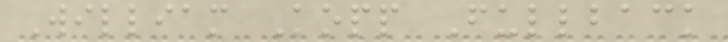William Kopp Fullback
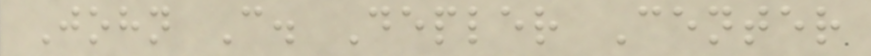John C. Depler Center
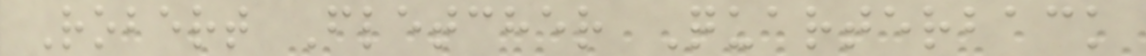Robert Fletcher Quarterback
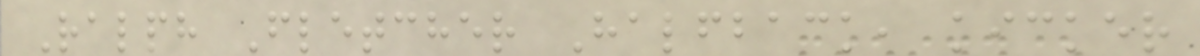Ralph Fletcher Halfback, kicker
